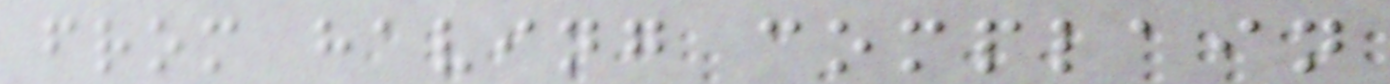from having complain
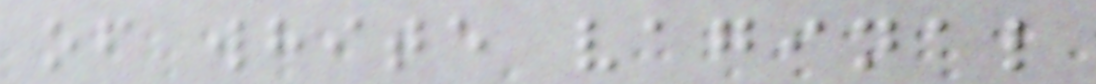of white vaginal
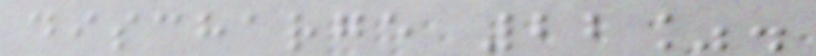discharge 22%.
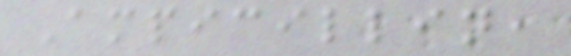Ampicillin,
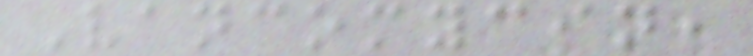Vancomycin,
